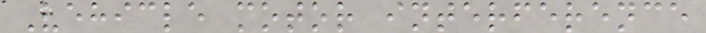Vehicle motor interference
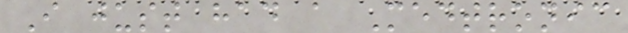I just had a Medtronic
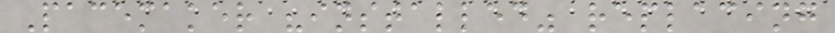Pacemaker "installed" replacing
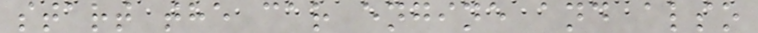start the car engine and also
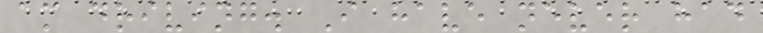am driving. I have never had
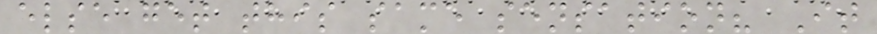else get this same sensation? It
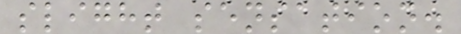slight sensation.
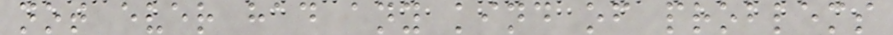not ever had any kind of problems
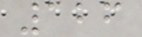126
